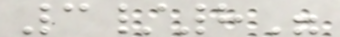3/8"
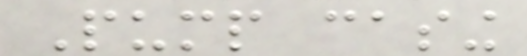Pump casing
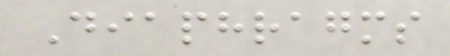Diaphragms
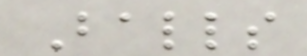Balls
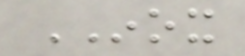INOX
